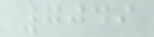7049
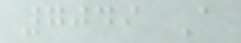7049 A
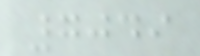7049
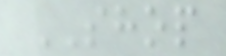SHOP
